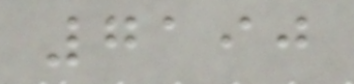7190
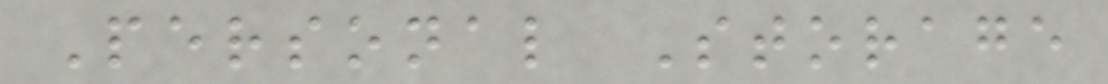Personal Storage
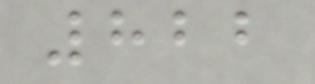822
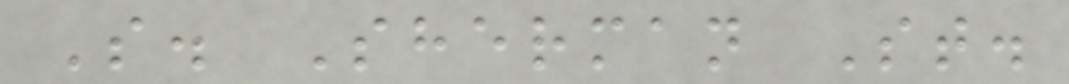S. Sherman St.
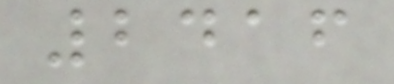2416
